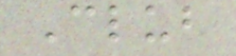Club
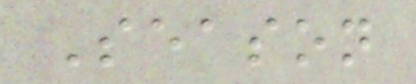Season
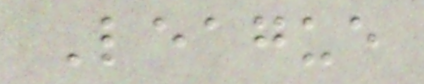League
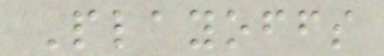Playoffs
